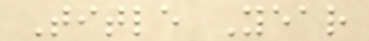Title Year
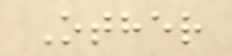Other
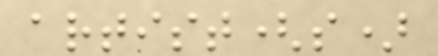artist(s)
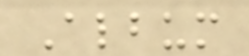Album
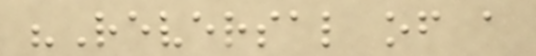"Reversal of a
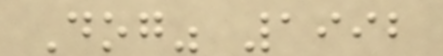Dog" 1992
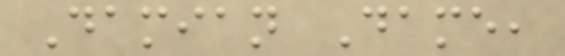Damian Dame,
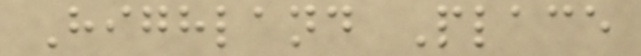Highland Place
